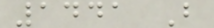1441 B
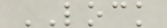LOCK
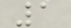1
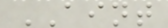AINT
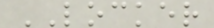LOCKER
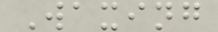Waxing
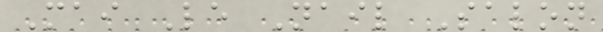Mai Le Nail Salon
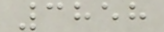3858
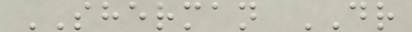SHERMAN DR
